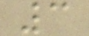3
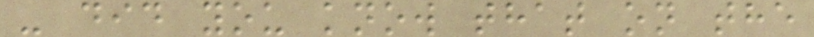- did you know that on the
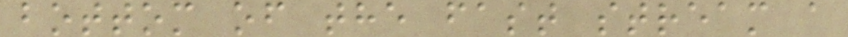bottom of the fast stream a
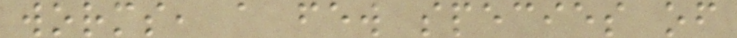worms, a few species of
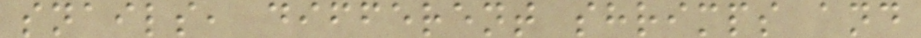snails, different shrimps and
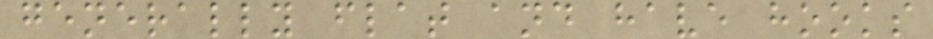generally flat and have hooks
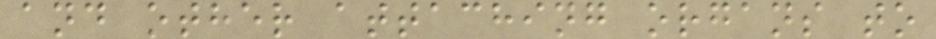and other attaching organs to
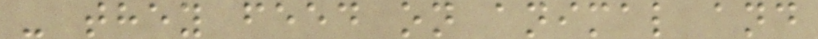- they feed on animal and
